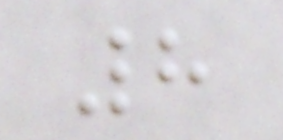8
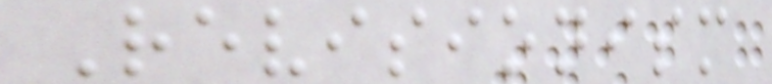Revisionism
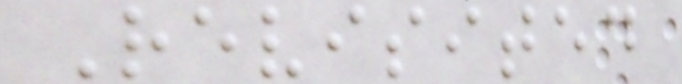Revisited
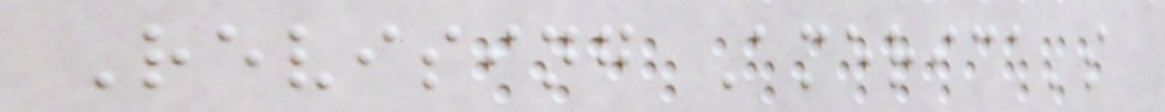Revising America's
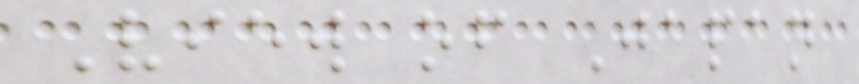View of Japan
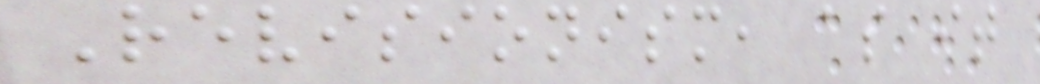Revisionism, as it
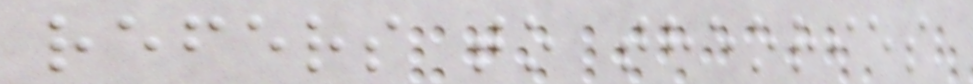refers to theories
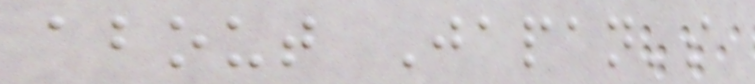about Japan's
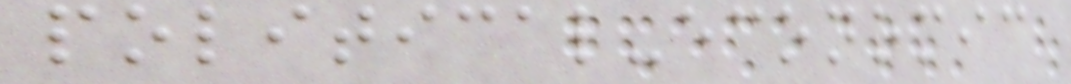political-economic
